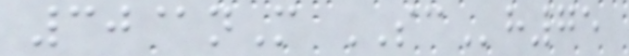30@nM SCh75
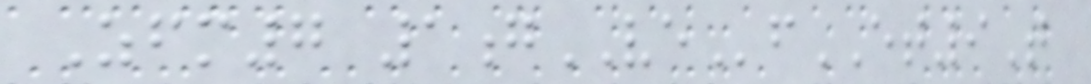Zfm7 1gVEfET9T
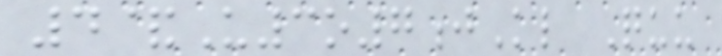4&U3o7jKl Quu
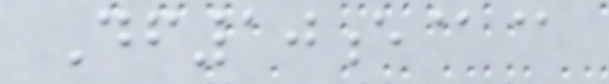Df10e@@
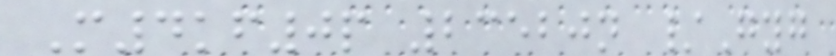M4kf0p 23520n /Gyg
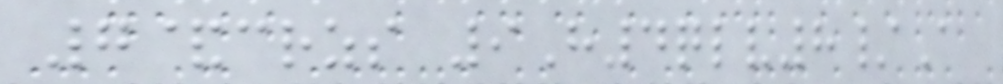7&crzs 9H4qlv8/A
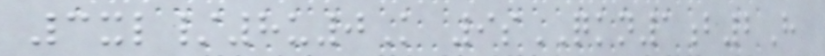3xl/8u0K 9sQKN1b2H
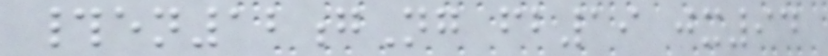#en12gNg fb19 jx94
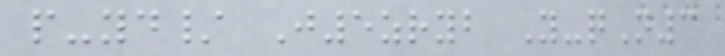p-yd/ J5zryb Y-qN3
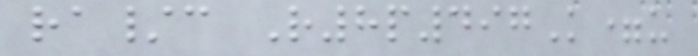ra/c R8p497K=u
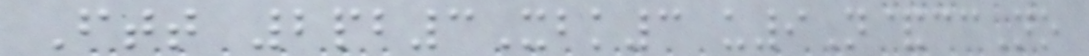Ftt 2pb3Xbk3 u9N&ccNo
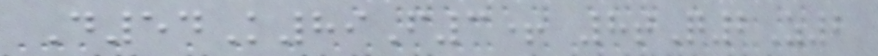D54K89F3+ 8tQ2Z2
